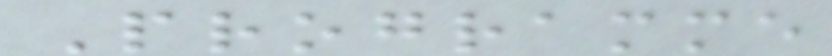Programme
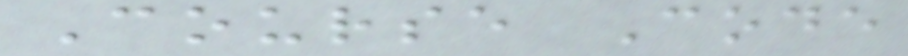Course Code
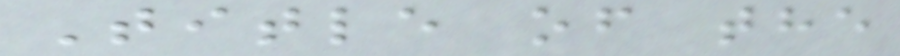Title of the
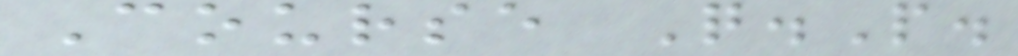Course Q.P.
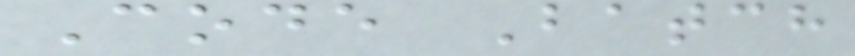Code Batch
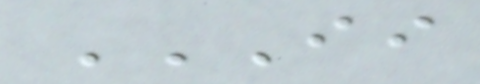II
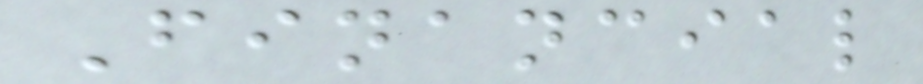Financial
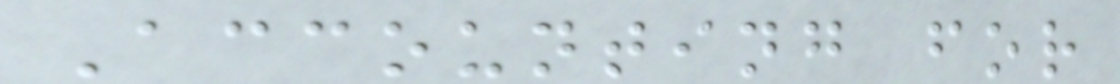Accounting for
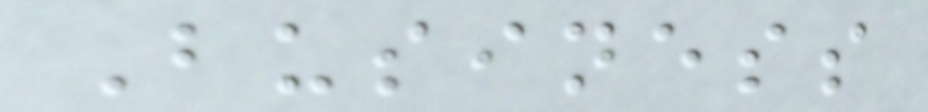Business
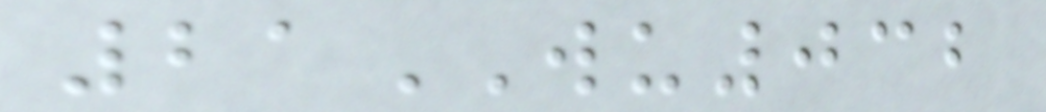21WU032
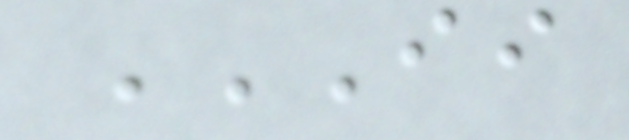II
